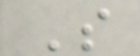S
